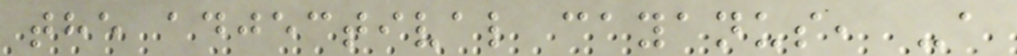the adjectival cayanus, -a
